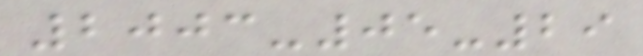2003-05-29
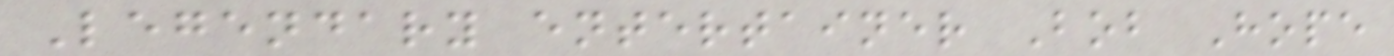Legendary entertainer Bob Hope
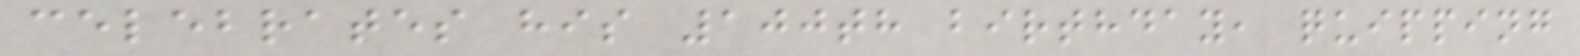celebrates his 100th birthday, quipping
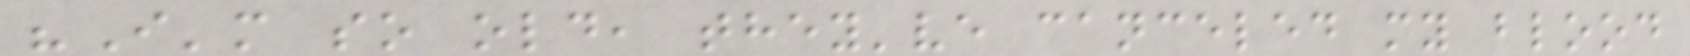"I'm so old, they've canceled my blood
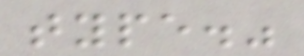type."
